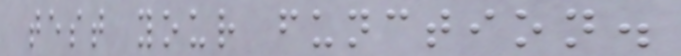test your function.
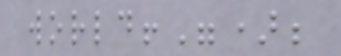world!");
